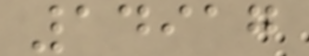14917
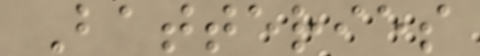Batteries
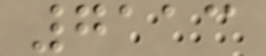7113
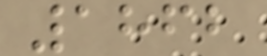1862
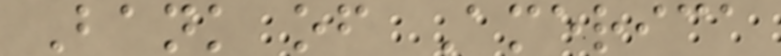Bank of America
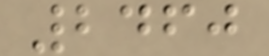2460
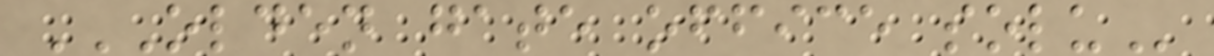OLDEN GATE OFFICE SOLU
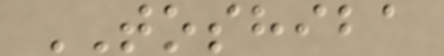TOSHIBA
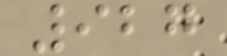927
